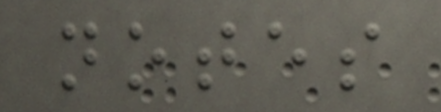notes
